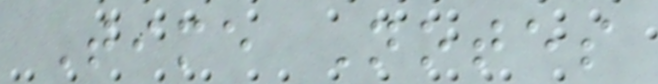Time Notes
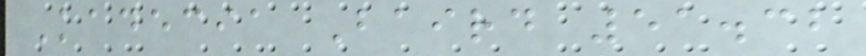Kadecia Baird 51.32
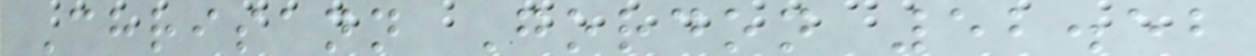Chrisann Gordon 52.52
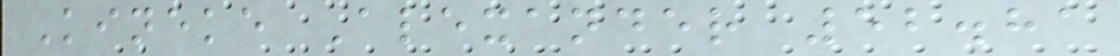Kineke Alexander 52.81
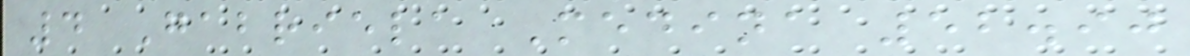4 Gabriela Medina 52.90
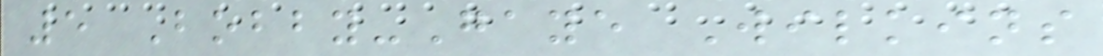5 Bobby-Gaye Wilkins
